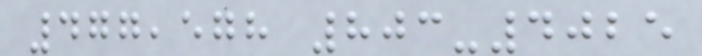477,578 803-4025
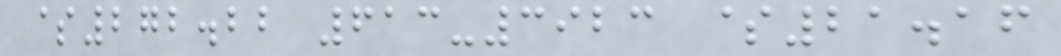$272.22 613-3923 $21.16
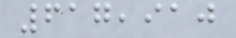617,910
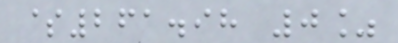$261.98 0%
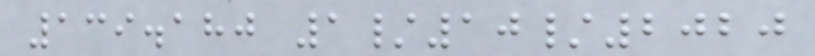139.180 1/10/2020
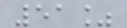51%
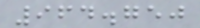964.750
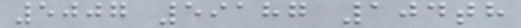5007 59187 104th
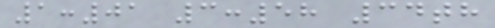1:01 3:58 34th
